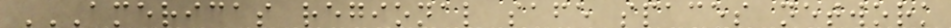AMERICAS REGIONAL SAFE SPACES NETWORK
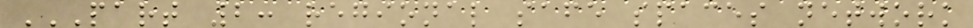PART 2: REGIONAL SAFE SPACES NETWORK
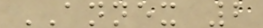ANNEX 2
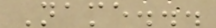Name...
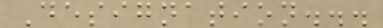Designation...
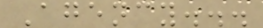Agency...
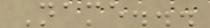Name...
